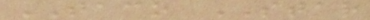TACO STAR
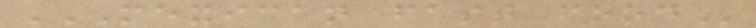MEXICAN FAST FOOD
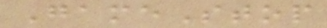GameStop
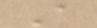A
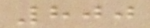800
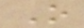O
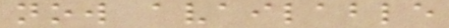now available
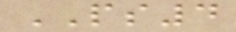PS4
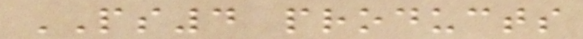PS4 products
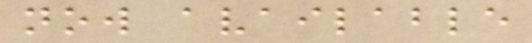now available
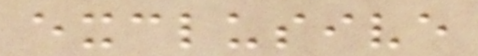exclusive
